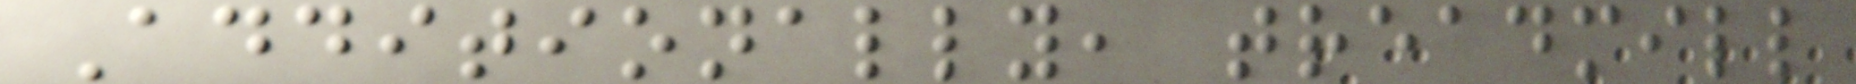Additionally, treadmill
